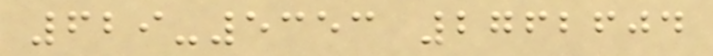629-5353 2762604
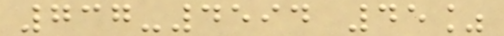737-4594 45%
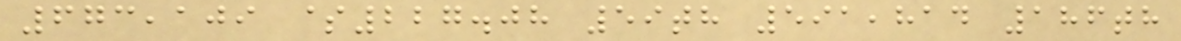673,109 $227.08 59th 591,814 186th
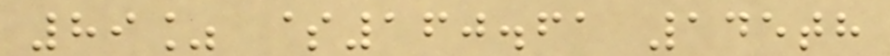89% $160.61 145th
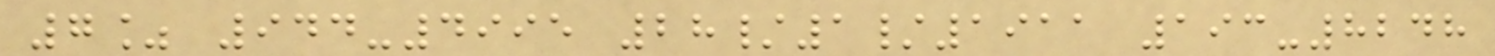7% 944-4995 28/1/1911 193-8248
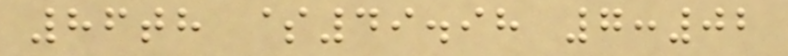86th $49.98 7:02
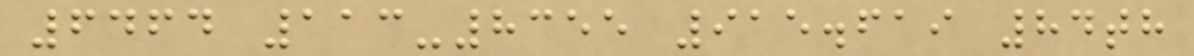6464 113-8355 915.619 84th
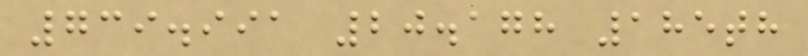739.991 20.178 185th
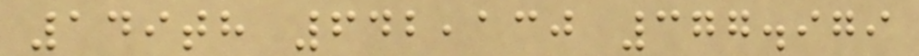149th 642,130 377.979
